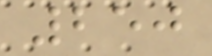250
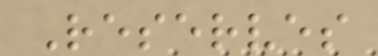Reserves
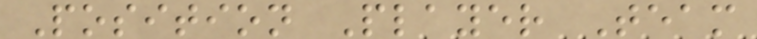Position Player Team
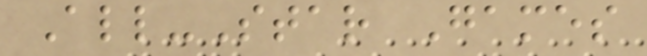All-Star Games
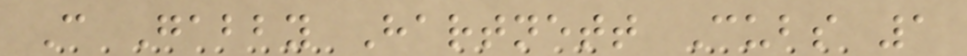C Gabby Hartnett Cubs 1
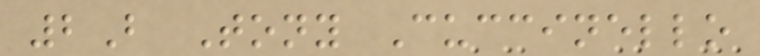2B Tony Cuccinello
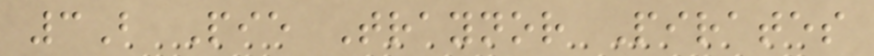3B Pie Traynor Pirates
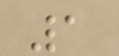1
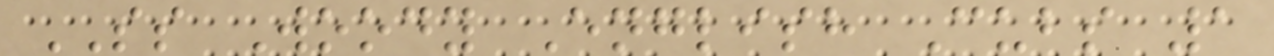SS Woody English Cubs 1
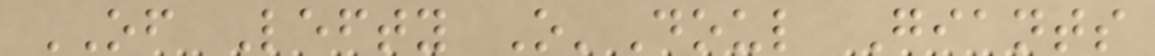OF Lefty O'Doul Giants
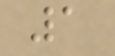1
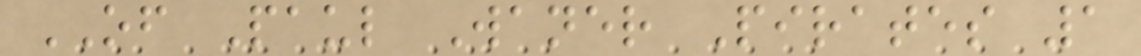OF Paul Waner Pirates 1
